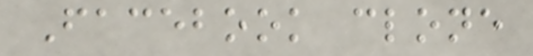Facebook clone
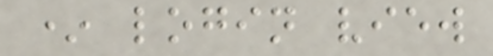* login view
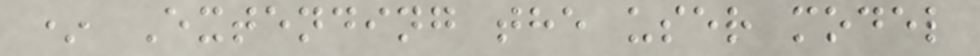* Extending the user model
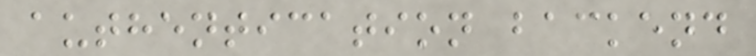authentication backend
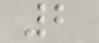2
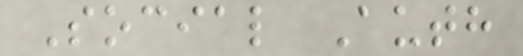Social Auth
